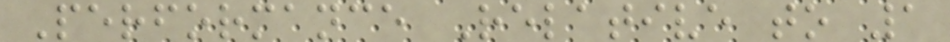Performance Relative to 1
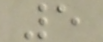5
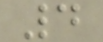4
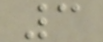3
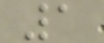1
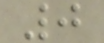0
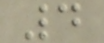4
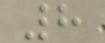8
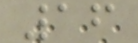16
